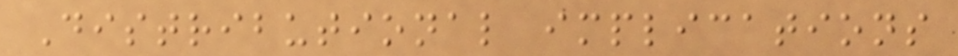Distributional implications
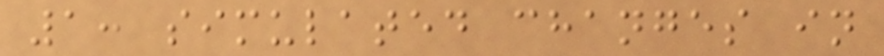1: simulated changes in
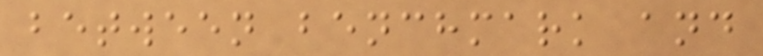between benchmark and
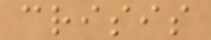crisis
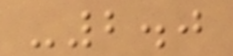-2.0
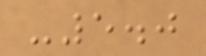-5.0
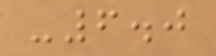-6.0
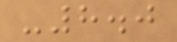-8.0
